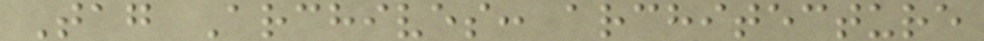Tag Archives: architecture
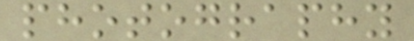photography
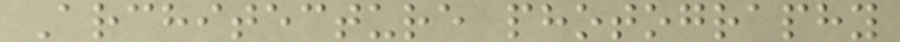Architecture photography
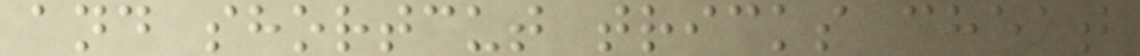and shortcut tricks cheat
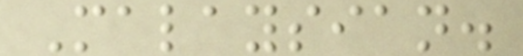Malaysian.
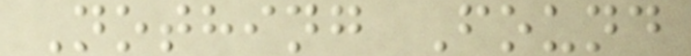Nothing Found
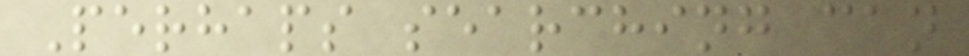Perhaps searching can
